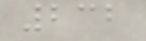232
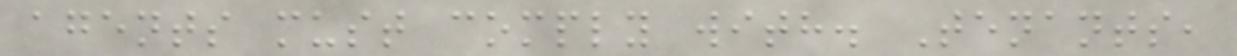agents must comply with. Tenants,
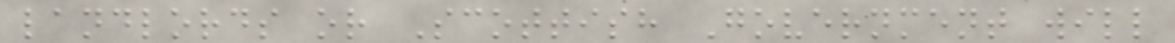landlords or Scottish Government will
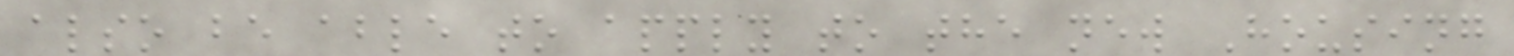also be able to apply to the new Housing
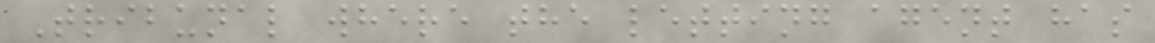Tribunal where the letting agent has
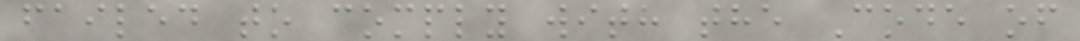failed to comply with the Code of
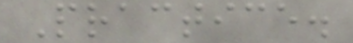Practice.
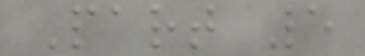Part 5
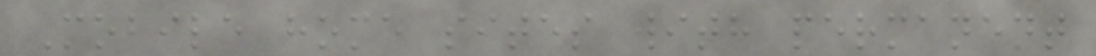Mobile home sites with permanent
